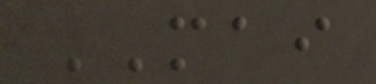MAI
